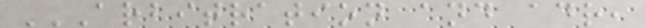ARBITRATION AND ADR,
